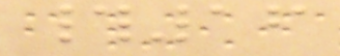#16
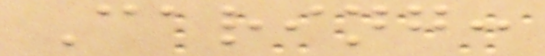Caring:
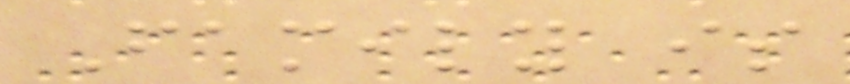Family is
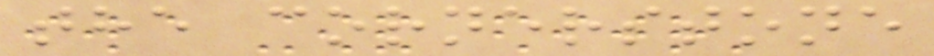the cornerstone
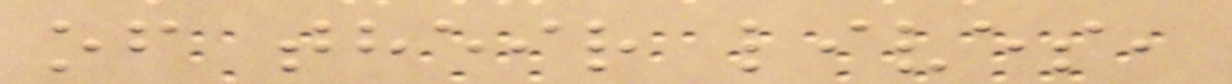of their lives,
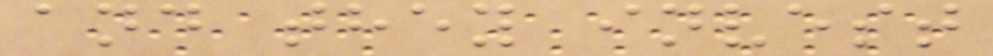and they invest
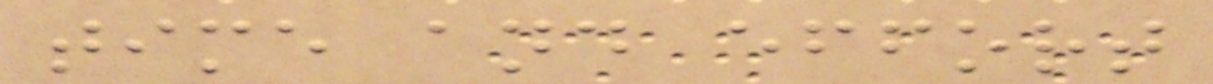time and effort
